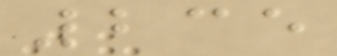235
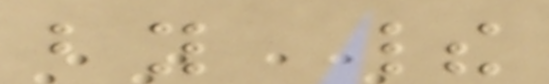by their
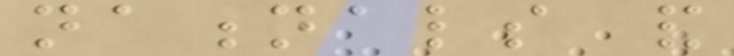nationals and
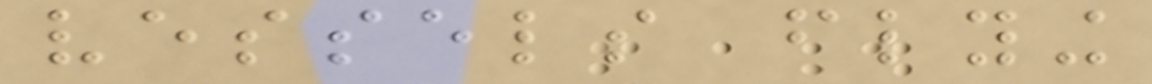vessels flying
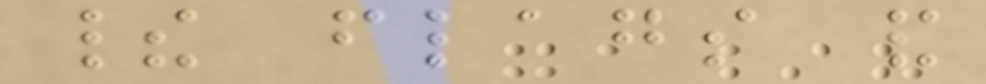their flags and
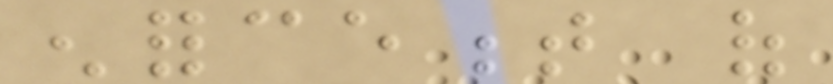enforcement of
